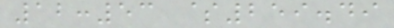12:53 $259.49
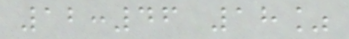12:46 18%
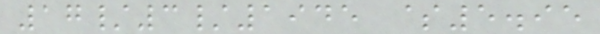17/3/1945 $5.95
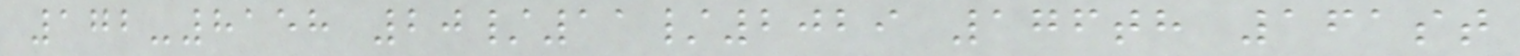172-8158 20/11/2029 176th 161st
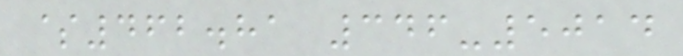$462.81 346-5014
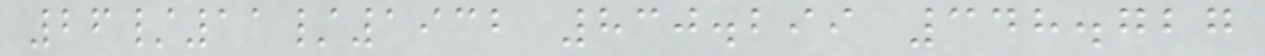26/11/1932 830.299 348.727
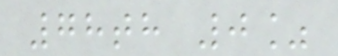78th 0%
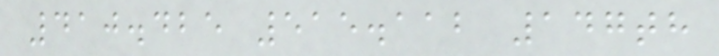410.425 515.112 147th
